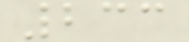233
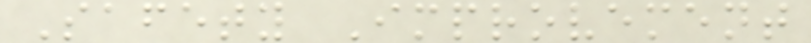Safety Improvement
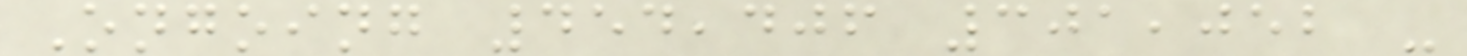Ongoing 454,406 301,052 -
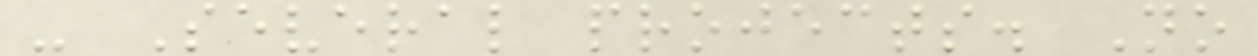- Several projects. No
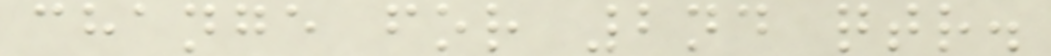change for 2nd qtr.
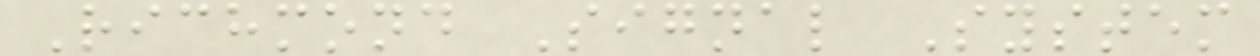Richmond Signal System
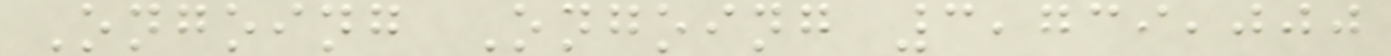Ongoing Ongoing 3,739,000
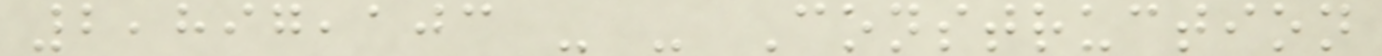2,897,103 - - Construction
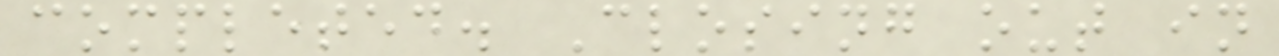completed. Closing out in
